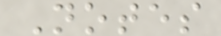Notes
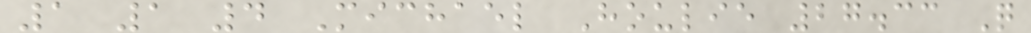1 1 4 Michael Houlie 27.33 Q
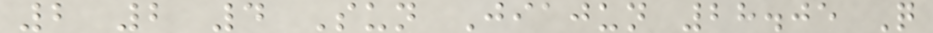2 2 4 Sun Jiajun 28.05 Q
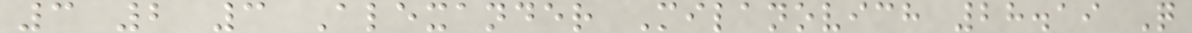3 2 3 Alexander Milanovich 28.19 Q
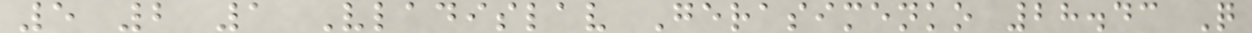5 2 1 Vladislav Gerasimenko 28.43 Q
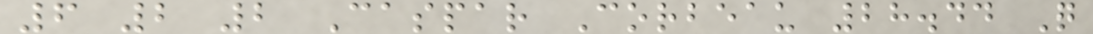6 2 2 Caspar Corbeau 28.44 Q
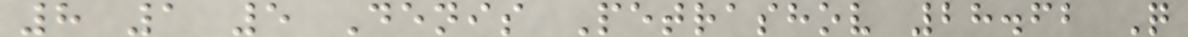8 1 5 Denis Petrashov 28.62 Q
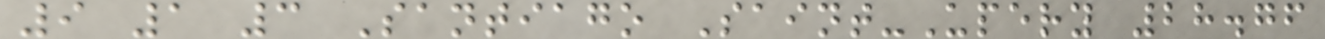9 1 3 Santiago Saint-Upery 28.76
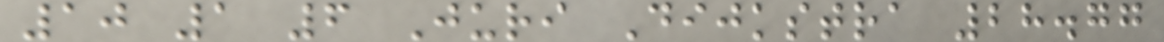10 1 6 Juri Dijkstra 28.77
